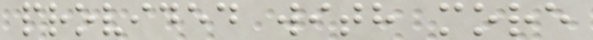provided with more
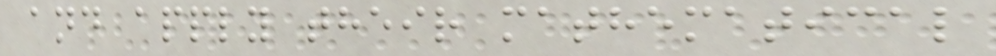and apply their mathematical
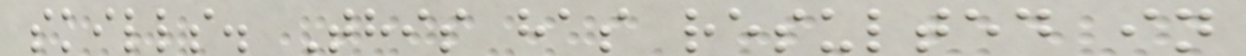skills. This has resulted in
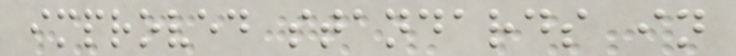improved standards in
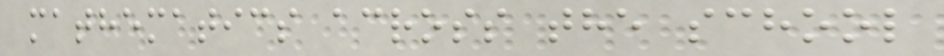mathematics across the school
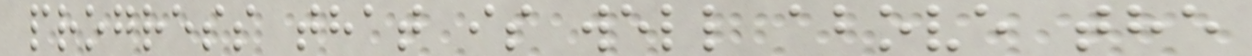progress that is well above the
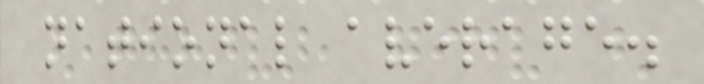national average.
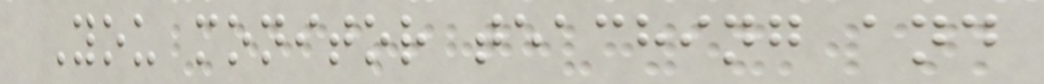You monitor teaching and
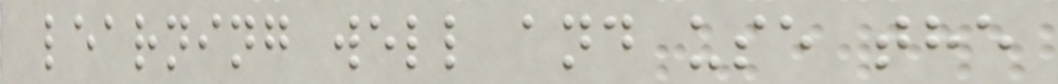learning well and use the
